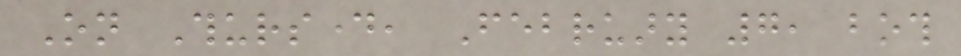On Thursday, February 7, both
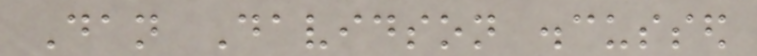Dan Davidson discussed
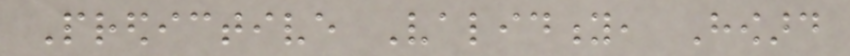Predictive Validity, Howard
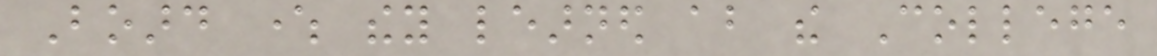Board where they learned about the College
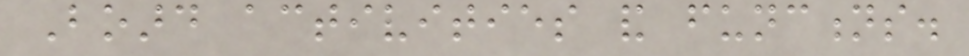Board activities and functions.
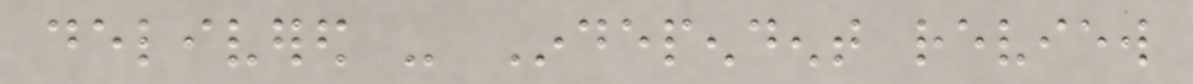delivered - Independent review
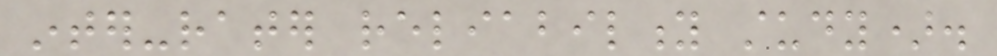inter-rater reliability study).
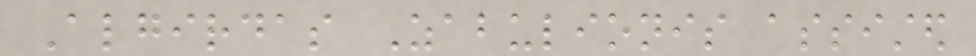Algirdas Zabulionis assisted
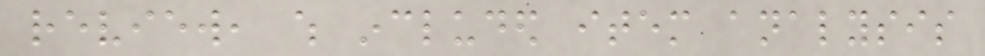review, which included item analysis
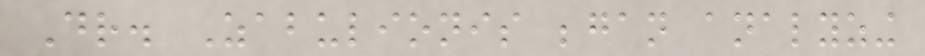Dr. Zabulionis began analyzing
